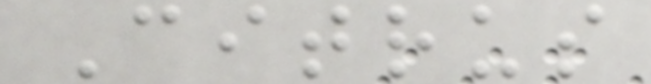Citrus
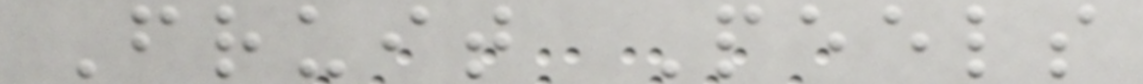Fruit Peels
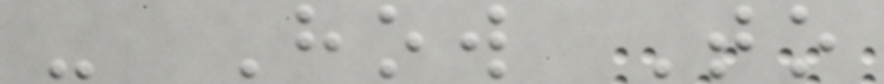- How To
